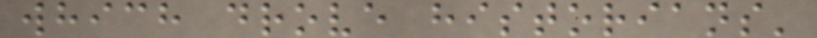which drove historians'
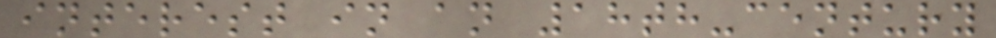interest in an 18th-century
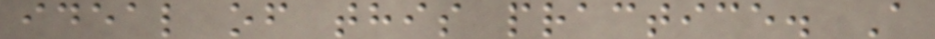ideal of this practice. A
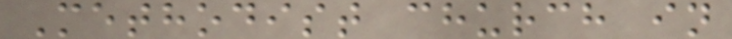Methodist church in
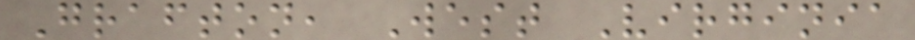Grafton, West Virginia
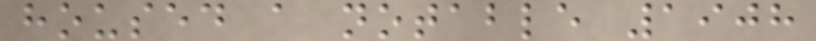housed a notable 1908
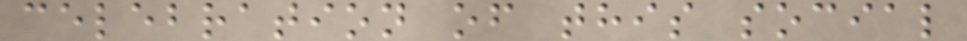celebration of this social
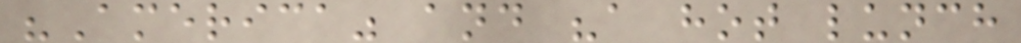"America" and "a hot lunch
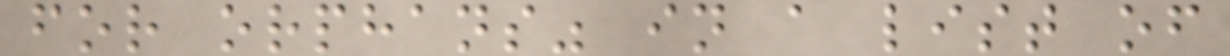for orphans" in a list of
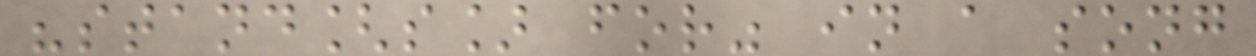"stand[s] for" in a song
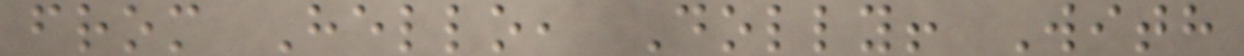from Hello, Dolly! With
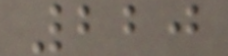220
